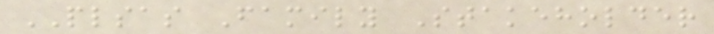PLSAS Family Stakeholder
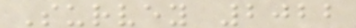Survey 2022
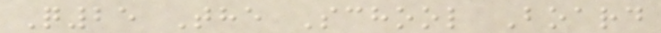Q25 The School Board
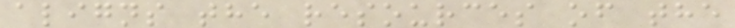aligns the resources of the
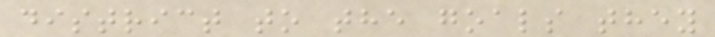district to the goals they
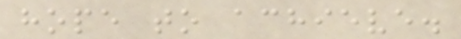hope to achieve.
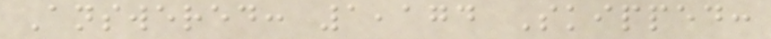Answered: 1,174 Skipped:
